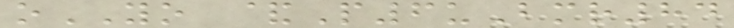oYO &P6uBmr84
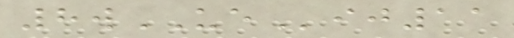8wUEij11
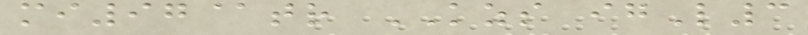mi97@tr KZS igL3
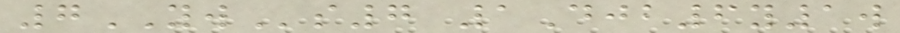7YWs7 1Djb6y1w
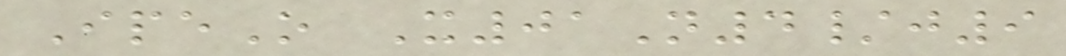IpeO X01N4/j9
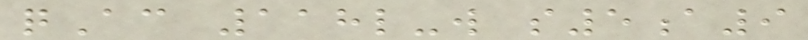qAc 118l-w s5a9
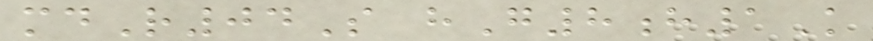mdR04S hG8h1K
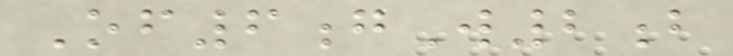Of6gW2b
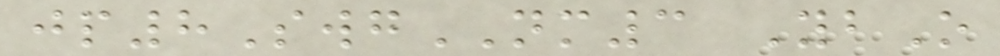jp8SwgNM3 YbO
